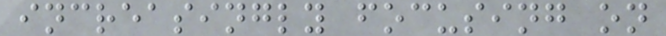increasingly focusing on
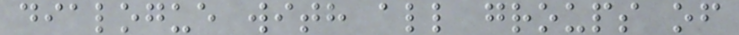dialogue with all groups of
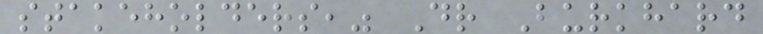stakeholders," Dr Burkhard
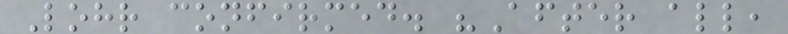Lohr confirmed. "After all,
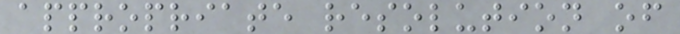appropriate resolution of
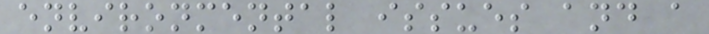environmental issues and a
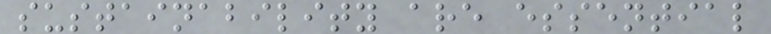sustainability are essential
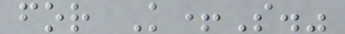for K+S."
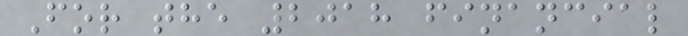For the 2018 financial
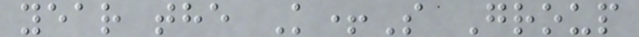year the K+S Group
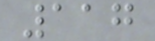117
